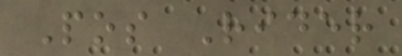Pos Rider
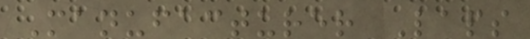Manufacturer Laps
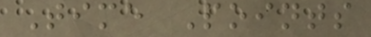Time Points
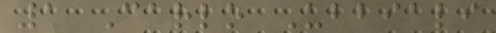1 Carlo Ubbiali
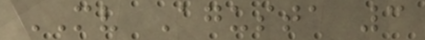MV Agusta 3
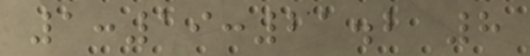1:19:21.2 8
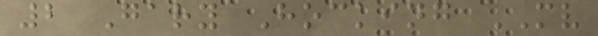2 Gary Hocking MV
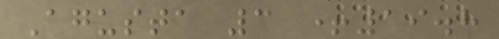Agusta 3 +19.8
